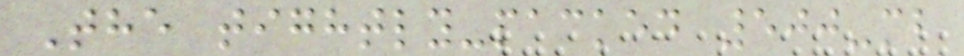The tightly-packed 500-mb
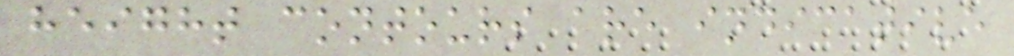height contours are indicative
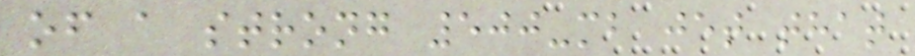of a strong 500-mb jet that
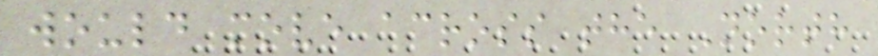would move across the North
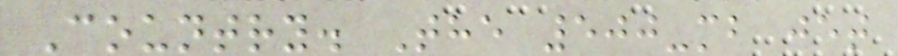Country. The 500-mb jet
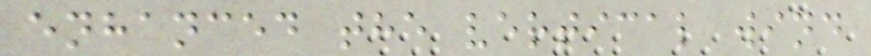enhanced the vertical wind
